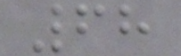68
